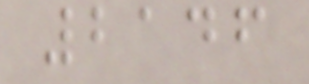2146
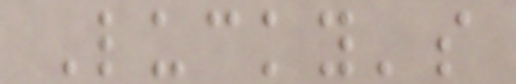Lucky's
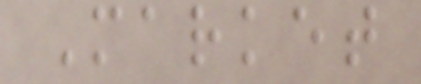Market
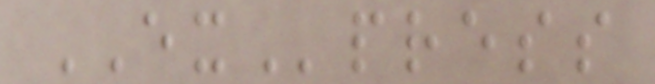EXpress
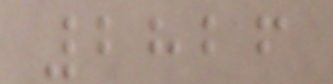2826
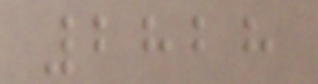2828
